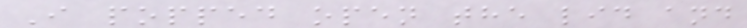I popped open the lid and
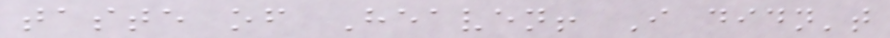taste of Heaven! I didn't
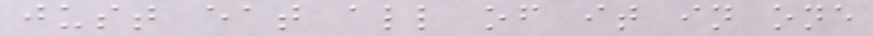just eat all of it in one
